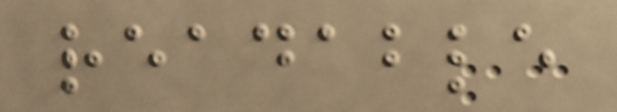readable
